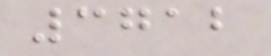3712
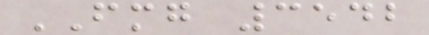FMG 3542
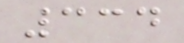334
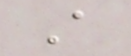A
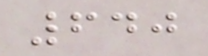640
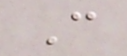C
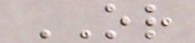OR
